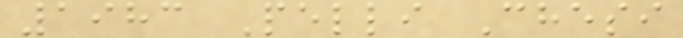1983 Pelli Chesi
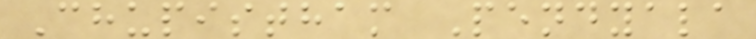Chupistham Pendyala
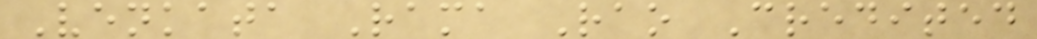Venkata Rama Rao Credited
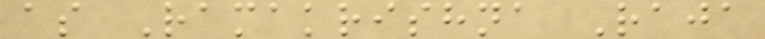as Ramakrishna Raja
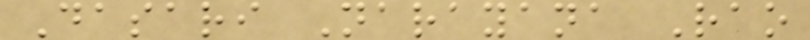Dasari Narayana Rao
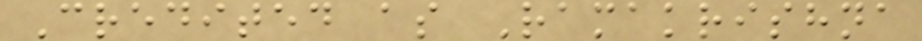Credited as Ramakrishna
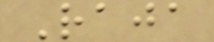Raja
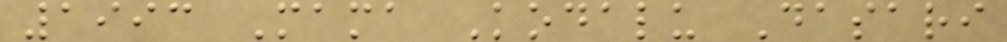1993 Mama Kodalu Dasari
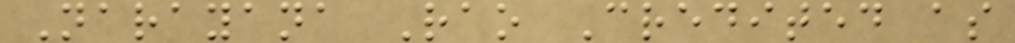Narayana Rao Credited as
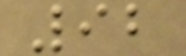92
